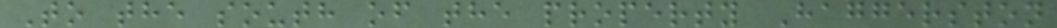To the south of the property Haggerston
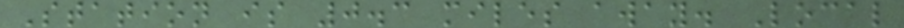Station is 0.3 miles away. Local
